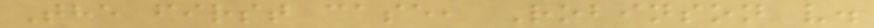The first case, Robinson v.
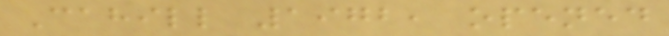Cahill 1972, opened
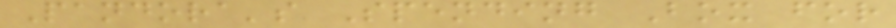Pandora's Spending Box for
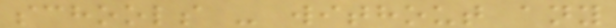schools - without any
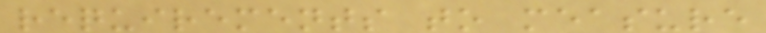requirements to measure
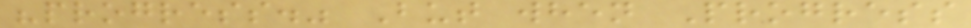"progress." But when Progress
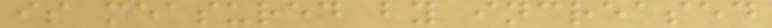is measured by increased
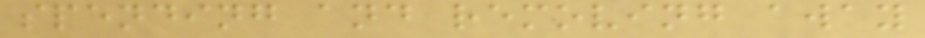spending and removing away
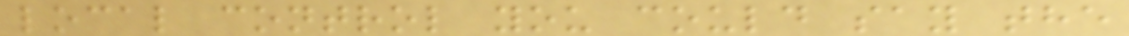local control you could say the
